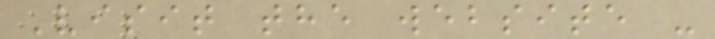Visit the website -
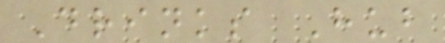Drinks Hub
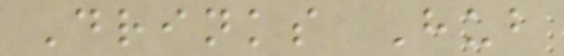Drinks Hub
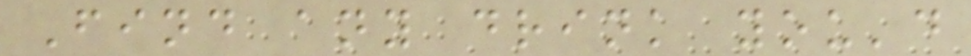Find any drink you'd
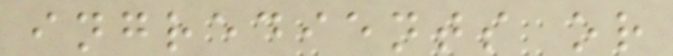ingredients or
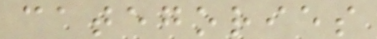categories
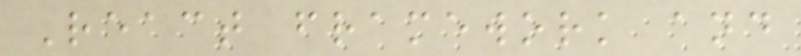React framework and
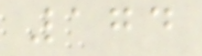174
